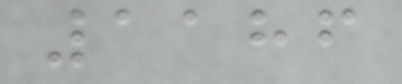1186
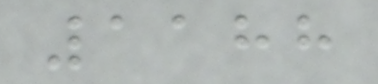1188
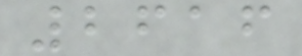2616
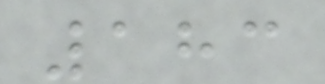183
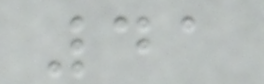41
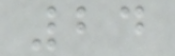24
